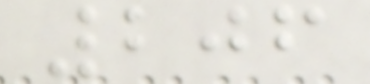206
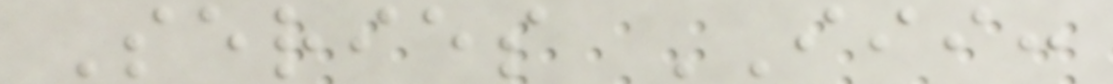Series III:
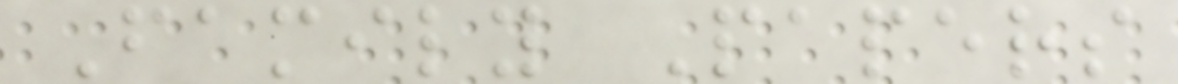Family Papers
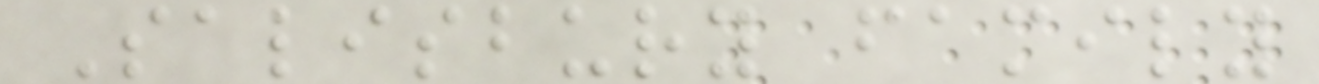Salisbury family
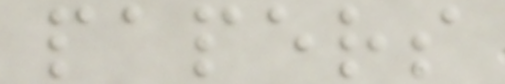papers
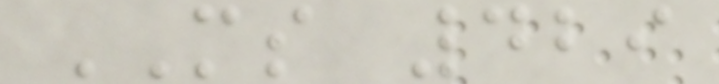MS 429
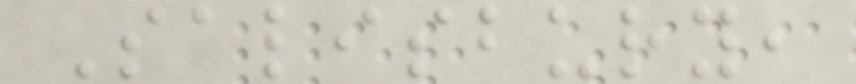Salisbury,
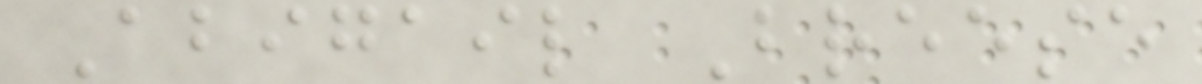Abigail Breese
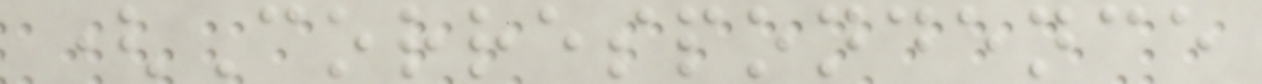(Correspondence
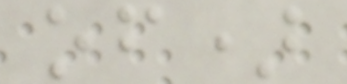of)
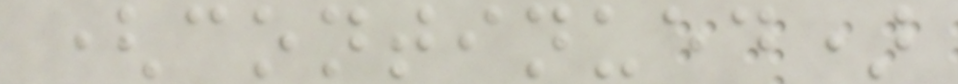(continued)
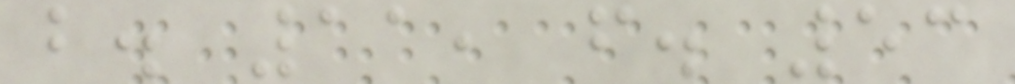b. 11, f. 53
